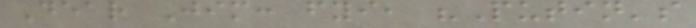Dear Jim: fyi, "Putin's
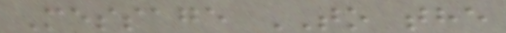Message TO the
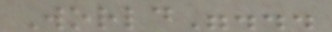World"...
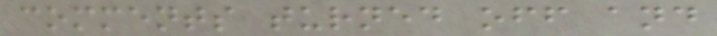comments turned off and
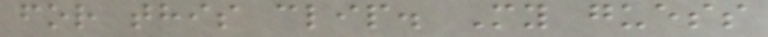for this clip. My guess
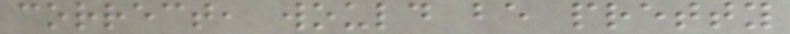correct, would be pretty
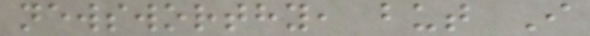newsworthy, but I
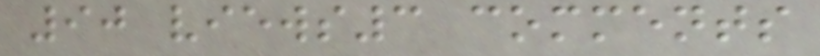90 views3 comments
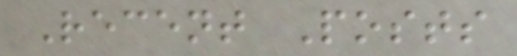Recent Posts
